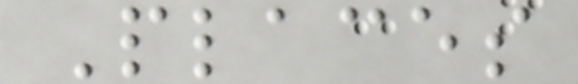Places
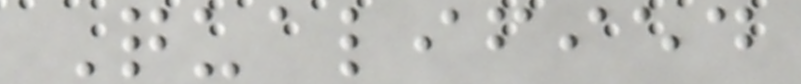Qualified
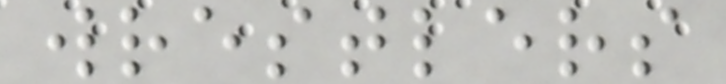wrestlers
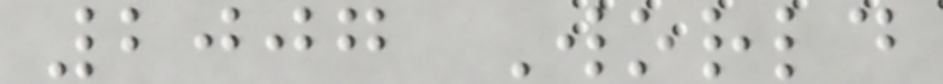2007 World
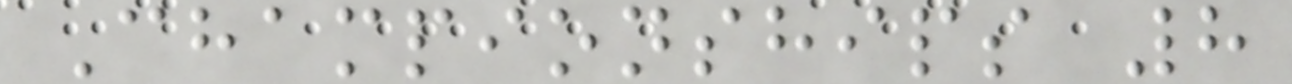Championships 8
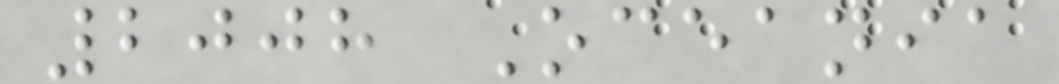2008 Oceania
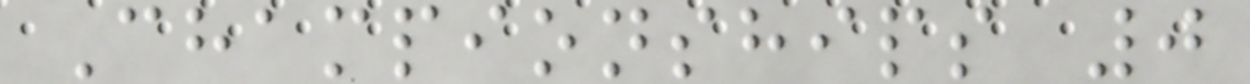Championships 0
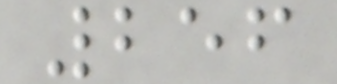256
